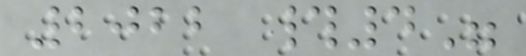2022 #4"
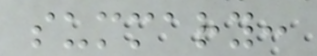summary:
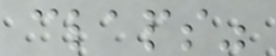claps"
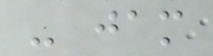- jam
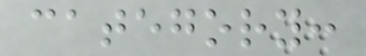category:
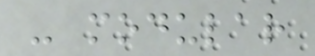- modular
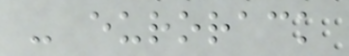- eurorack
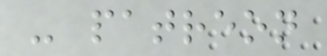- patreon
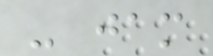- jam
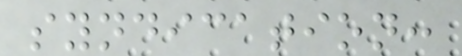syndication:
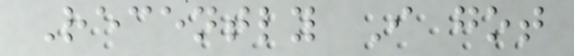Recently I got
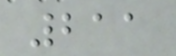211
